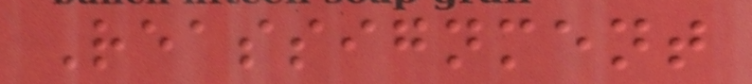Reassignment
